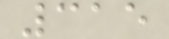315
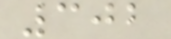302
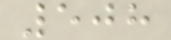508
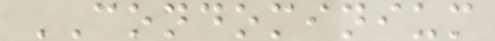CONDOMINIUM
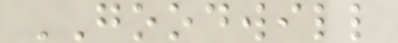GOODWILL
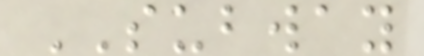SUBWAY
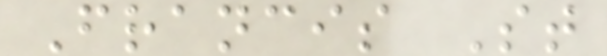Francis St
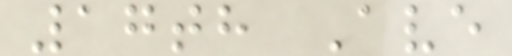17th Ave
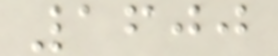1600
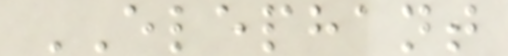ELEPHANT
